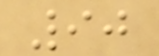90
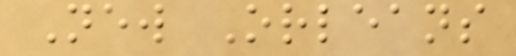New Orleans
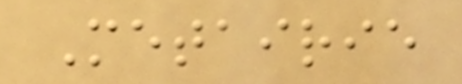Metairie
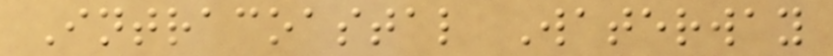Intracoastal Waterway
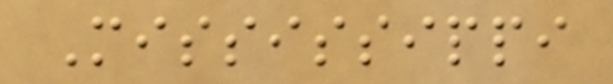Mississippi
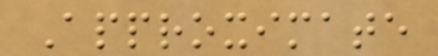Approximate
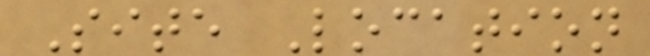Site Location
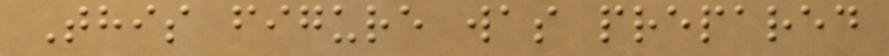This figure was prepared
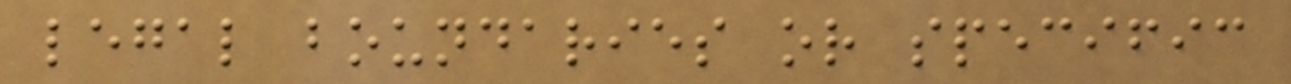legal boundaries or specific
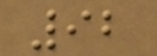92
